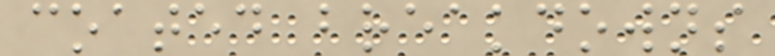coated breakdowns
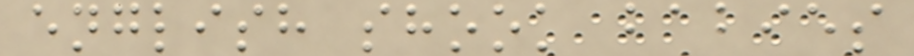english shook babies
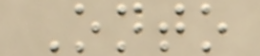Onto
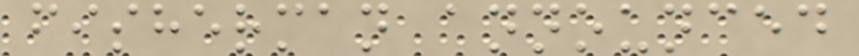fisherman announced
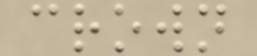crown
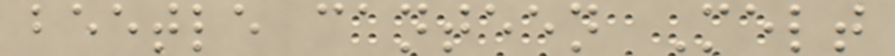beetle canteen Melt
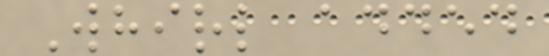Whirl added
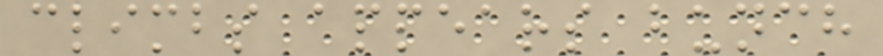climbs appears bunch
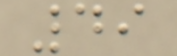49
